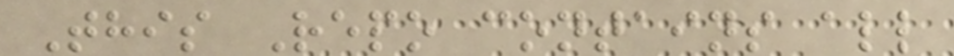This Repo contains all
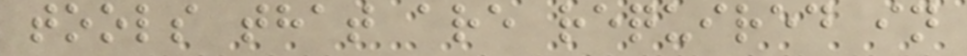tools that are required in
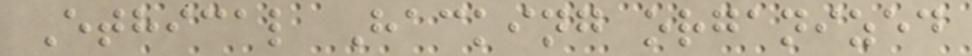Ethical Hacking organized
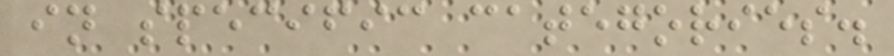in specific categories.
